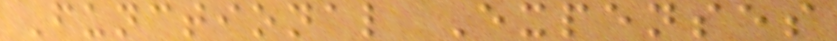Functional Expenses
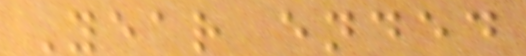Year ended
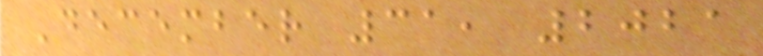December 31, 2021
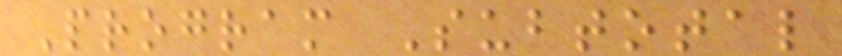Program Subtotal
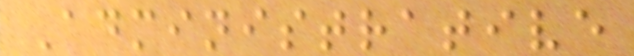Administrative
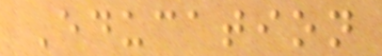Education
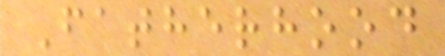Fatherhood
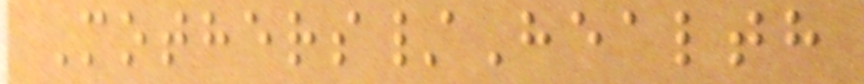Mothers/Health
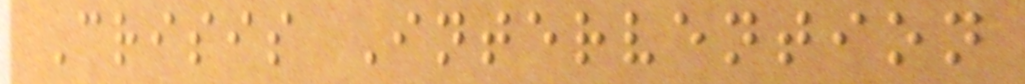Crisis Intervention
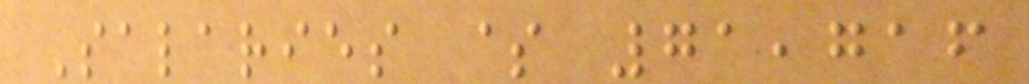Salaries $ 71,716
